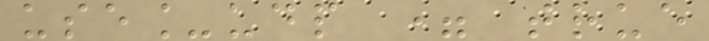use_udp = true
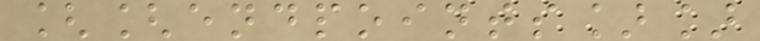[[endpoints]]
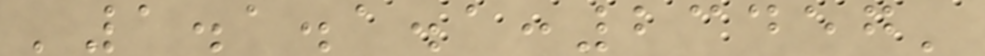'1.1.1.1:23457'
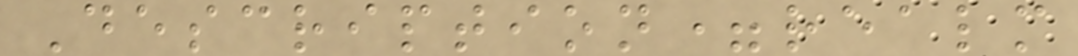Description=realm
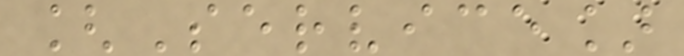[Service]
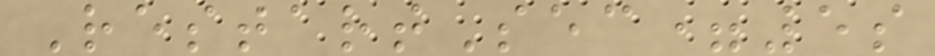RestartSec=5s
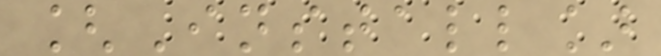[Install]
